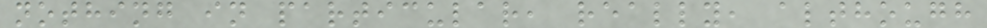nothing in particular, really, although
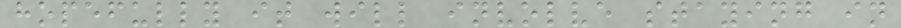hopefully it will involve staying in
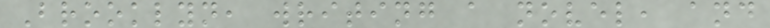Brooklyn, writing a novel, and
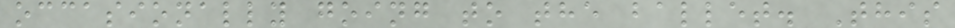occasionally going to the ballet. This
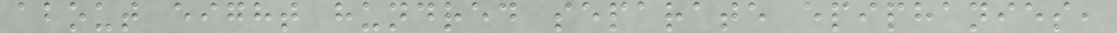about eight hundred separate epiphanies,
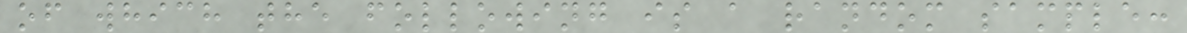of which the following is a random sample:
